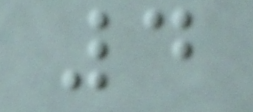4
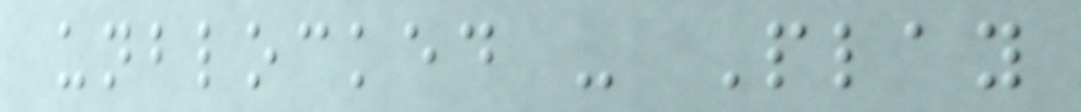unblocked - Play
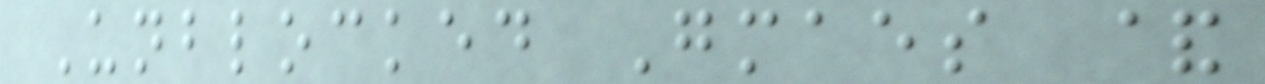Unblocked Gmaes &
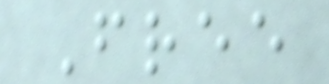Free
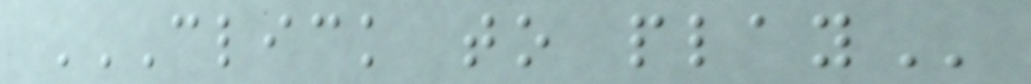CLICK TO PLAY
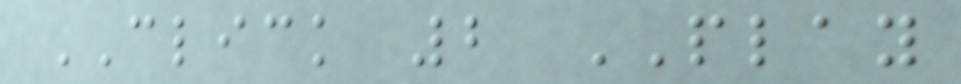CLICK 2 PLAY
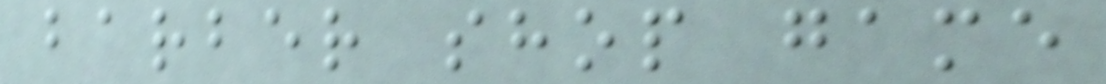barber shop game
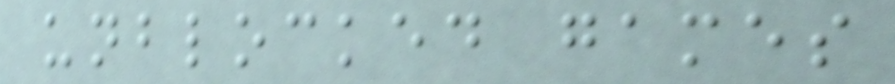unblocked games
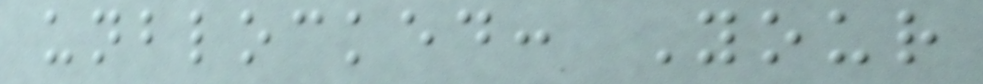unblocked: Your
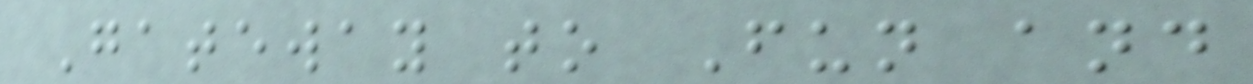Gateway to Fun and
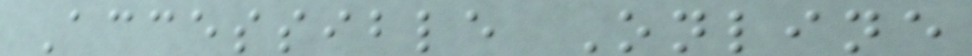Accessible Online
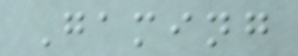Gaming
